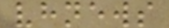vhnews
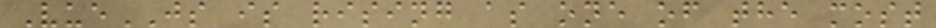VueJS is rising as one of the most
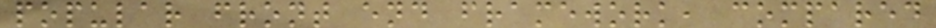popular front end framework, compared
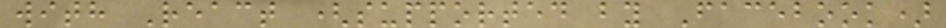with React (supported by Facebook)
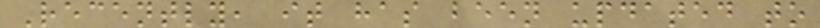Recently, it has been updated to
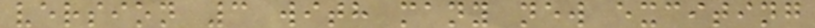version 3 with many new exciting
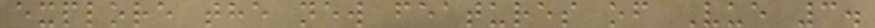explore the new features of Vue 3.
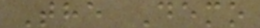The Demo
